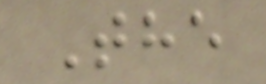The
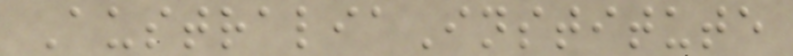AustraliaInstitute
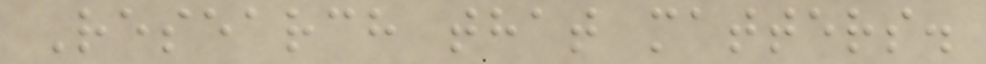Research that matters.
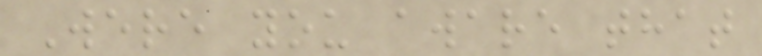Were you aware that
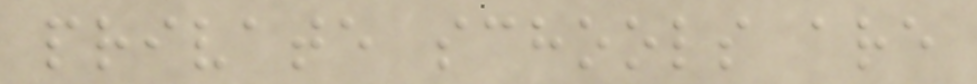private schools are
